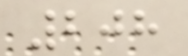208
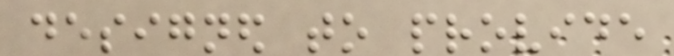designed to provide
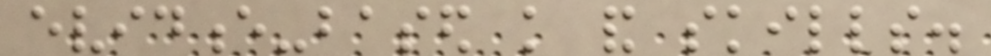evidence-based knowledge and skills.
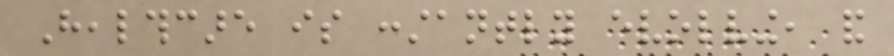Healthcare is constantly evolving, and
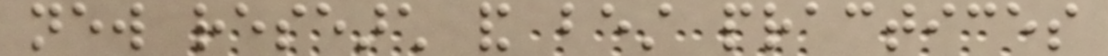new research and best practices
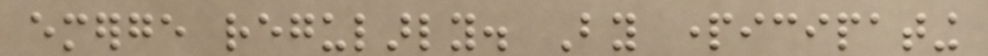emerge regularly. By participating
